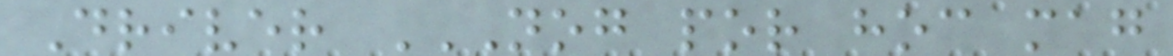Driver NOG POR HOC MAG
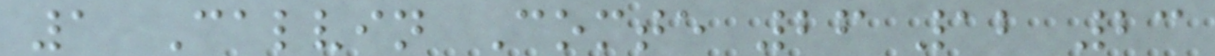1 Calvin Comte 26 12 23
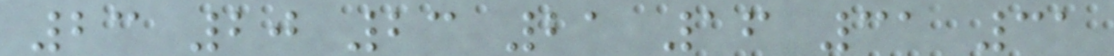23 20 23 21 16 31 31
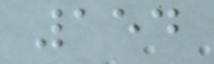154
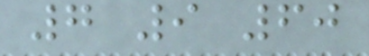7 9 60
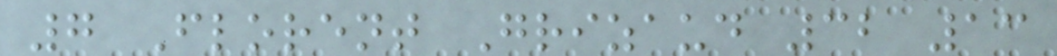7 Florent Grizaud 32 13
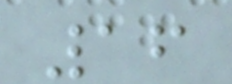16
